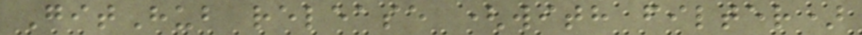GitHub release (with filter)
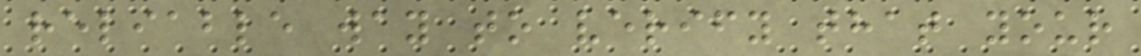reliable way to verify that your
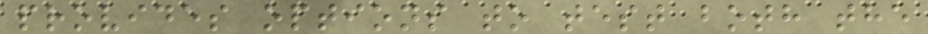provides options to test both the
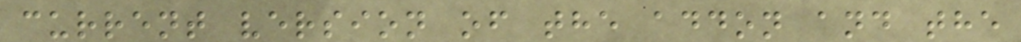current version of the addon and the
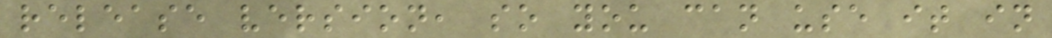release version, so you can use it in
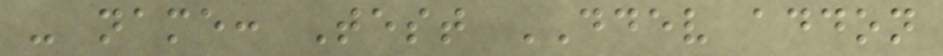- name: Test DDEV addon
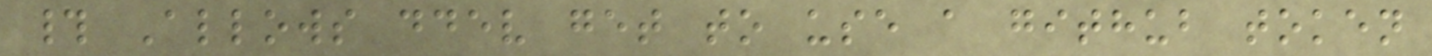# Allows ddev get to use a github token
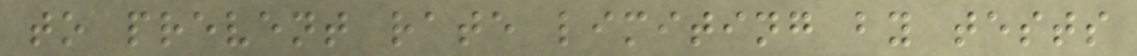to prevent rate limiting by tests
